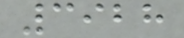3928
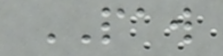PAW
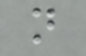n
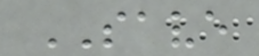SAVE
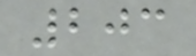203
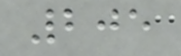205
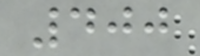400
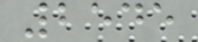2545
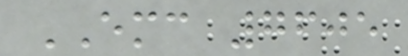EMC 7605
